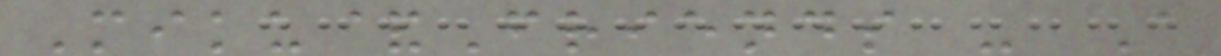Miku&Friends - A
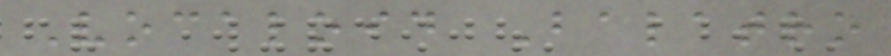Vocaloid Balatro
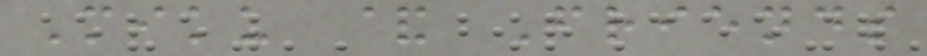Miku & Friends
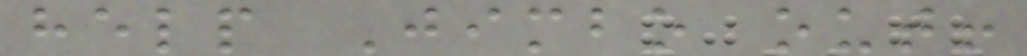help Jimbo out!
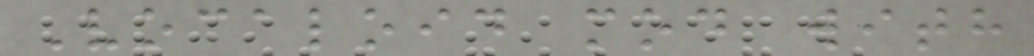Vocaloid mod with
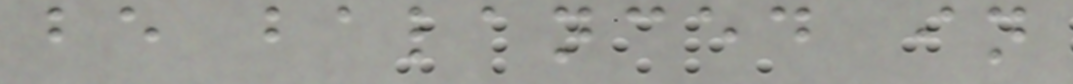be balanced in
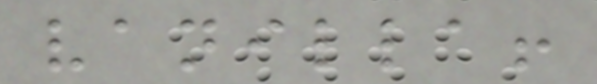vanilla!
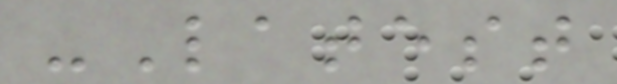-Latest
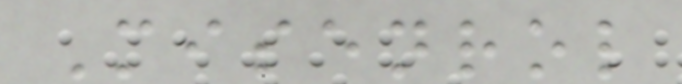Misenrol
